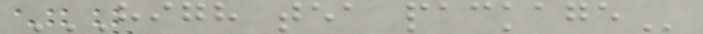HIGH TEA PACKAGE
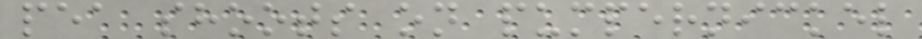pea shoots on pumpernickel
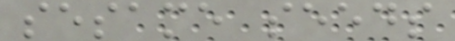sesame seeds
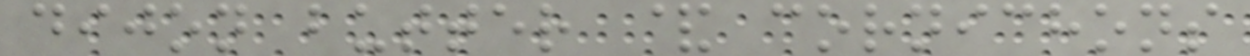dijon butter & cornichons
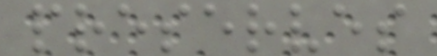preserves
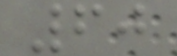60
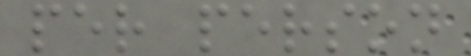per person
